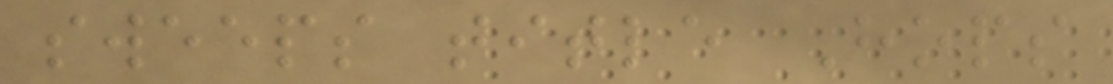sweeps title Hops
